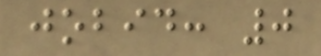jobid: 0
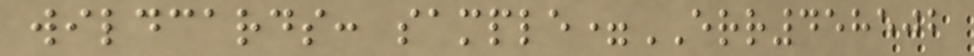wildcards: sample=ERR458502
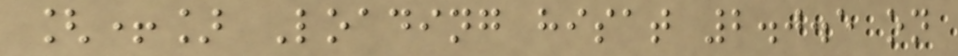[+] Loading hisat 2.0.5 on
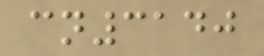cn3140
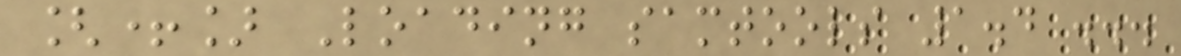[+] Loading samtools 1.4 ...
